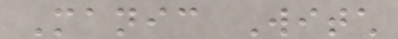Manic Witch
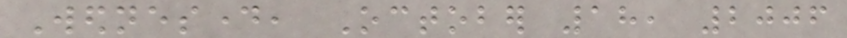Wednesday, October 18, 2006
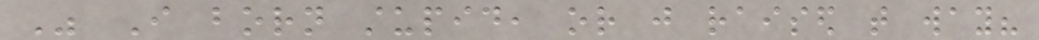Was I born stupid, or just raised that way?
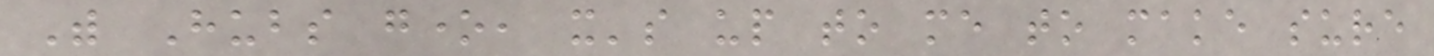With Hubs gone, it's up to me to make sure
